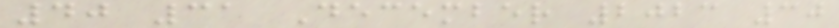40 31 December 2023 30
